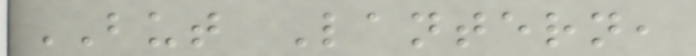BUT Lantern,
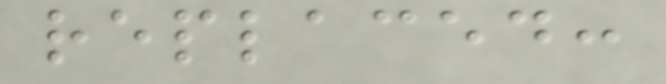replaced:
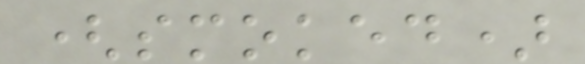(smoked)
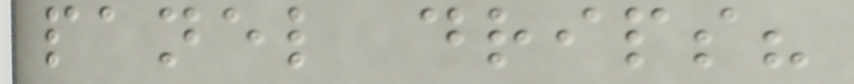panel drips?
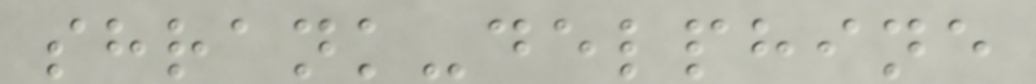shrank-delphine
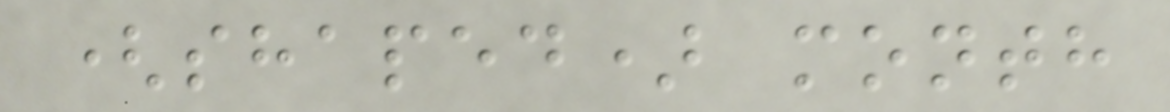(shaped) month
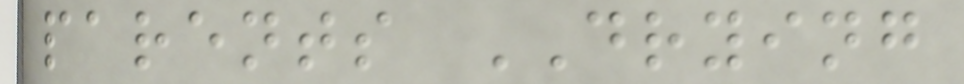parents DRYING
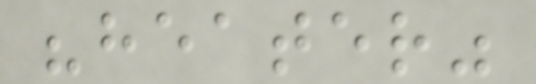"heater"
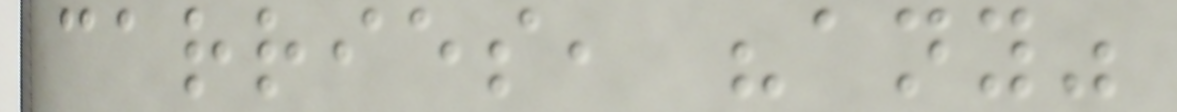carries, "any"
